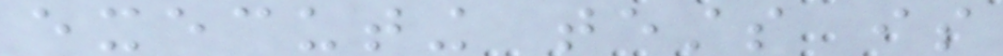executing tests is
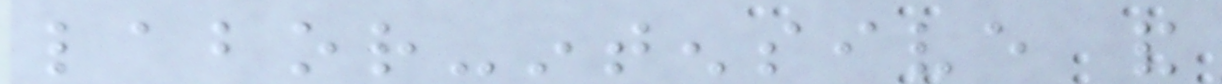labor-intensive and
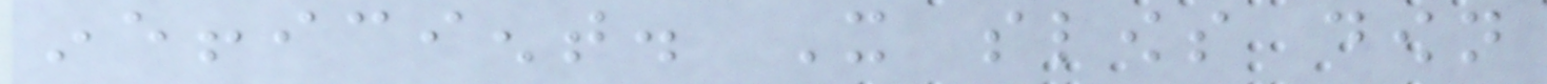inefficient. It slows down
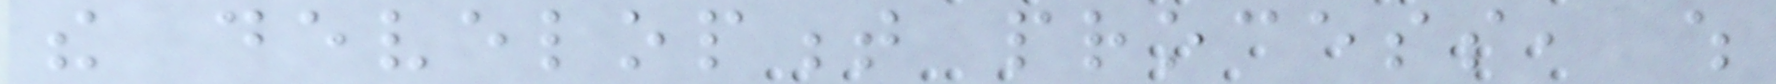the development process, which
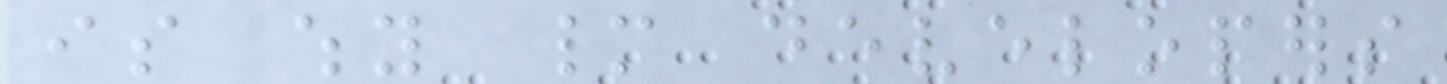is why many developers
